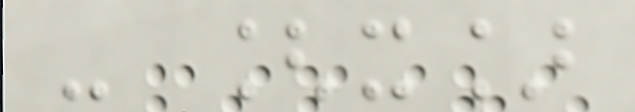- [x]
